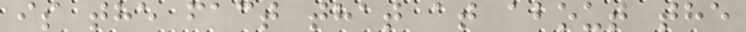is the fact that at about the
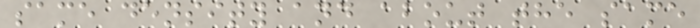same density and about the same
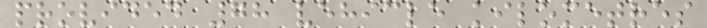provided 78 vehicle kilometres
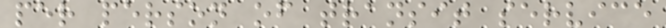per person of transit service
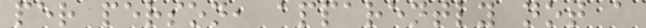per person, apparently not a
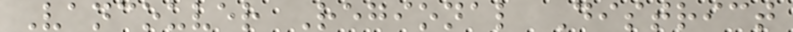Vancouver Regional District
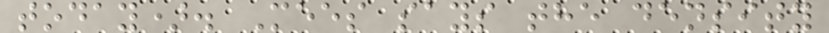today). Mees says the density
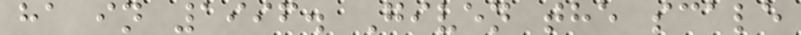ha in 1996. Given the scale
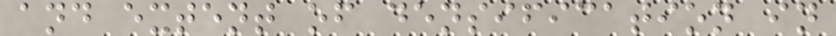and extent of densification in
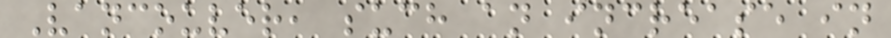Vancouver, such an increase in
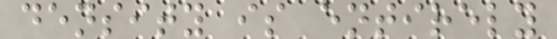density is entirely
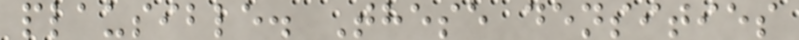plausible. These densities
